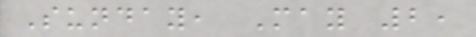Sunday, May 2,
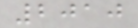2010
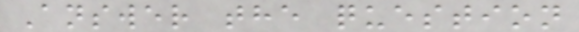Answer the question
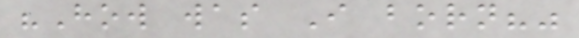"How was I born?"
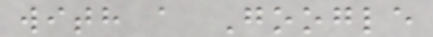with a Google
